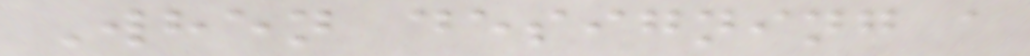When designing a
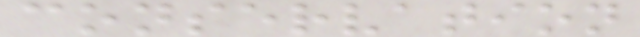conservation
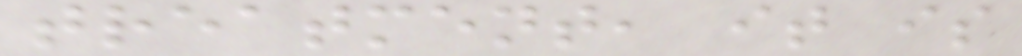treatment, it is
